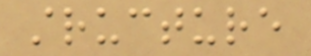structure
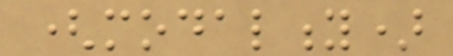(modality)
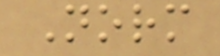Norm
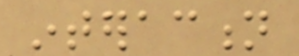interaction
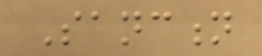Sanction
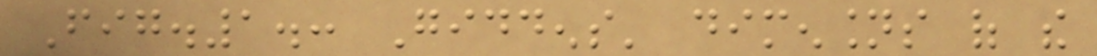Fig.1.: Giddens' dimensions of the
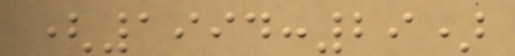(1994:29)
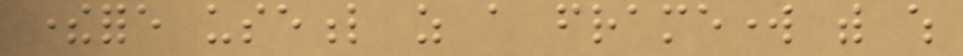therefore useful as a framework with which
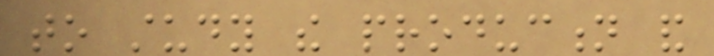to study the production and
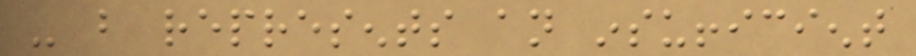- but represents an insufficient
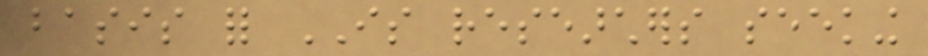basis for IS researchers seeking
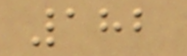182
